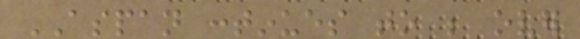ASPAN continues to be over
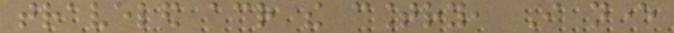traveled across the country, I never
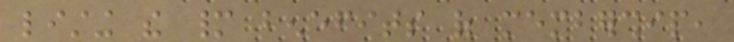listing the many benefits of membership,
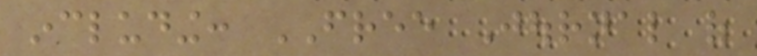including: FREE Journal of
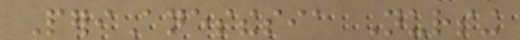PeriAnesthesia Nursing
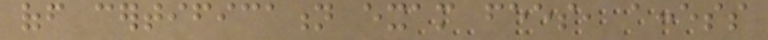off certification exam fees, access
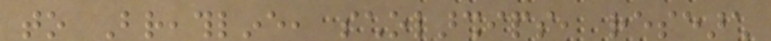to Breathline, scholarships, research
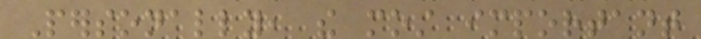Personally, the most important
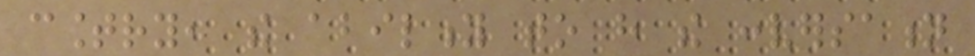country, the ability to have the conversation
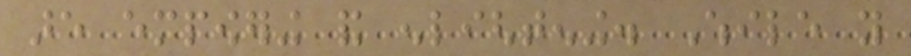are empowering and enlightening. While you
